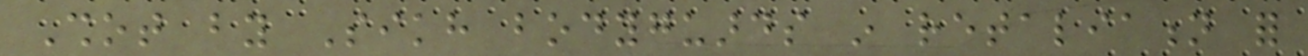Shot by Sikh bodyguards in retaliation for
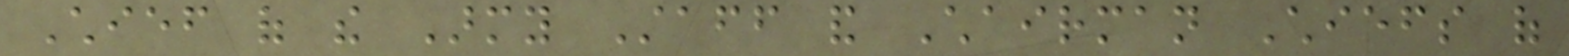Chief of the Army Staff and Chairman Chiefs of
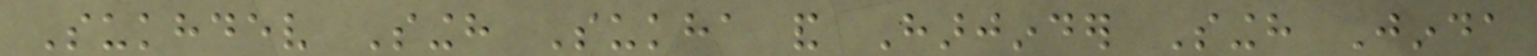Sukhdev Singh Sukha and Harjinder Singh Jinda
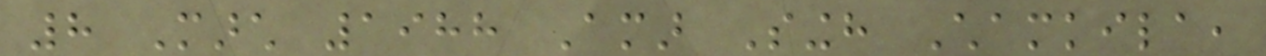8 March 1988 Amar Singh Chamkila,
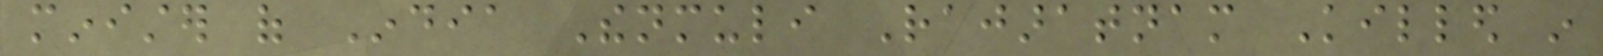minister of India Thenmuli Rajaratnam Killed in
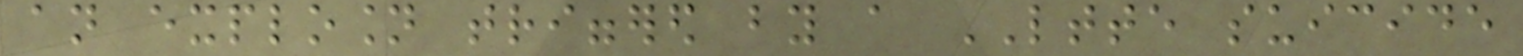an explosion triggered by a LTTE suicide
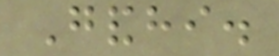Gandhi.
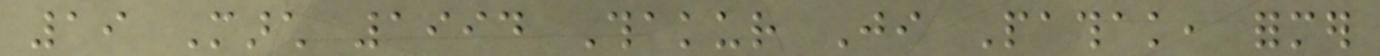19 March 1994 Thakur Ji Pathak, former
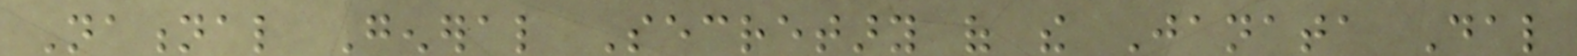National General Secretary of the Janata Dal
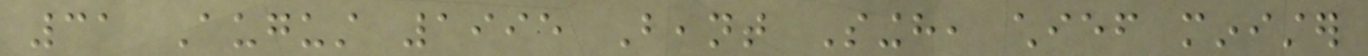31 August 1995 Beant Singh, chief minister
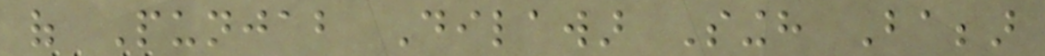of Punjab Dilawar Singh Babbar
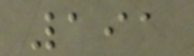191
